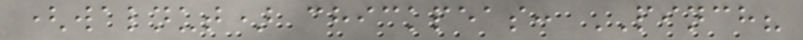(walnut) chickpeas: PINCH?
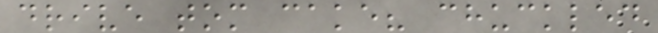drive tom cake? chuckled
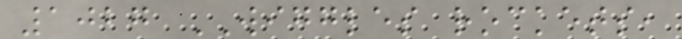1027 WIGGLES rockets,
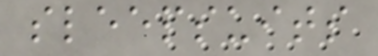sleepsuits
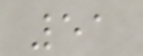51
